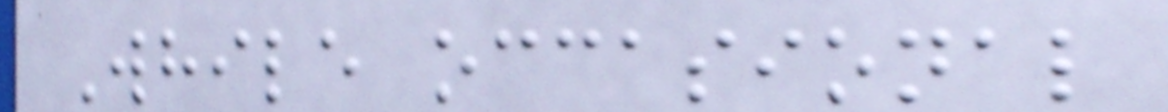While occasional
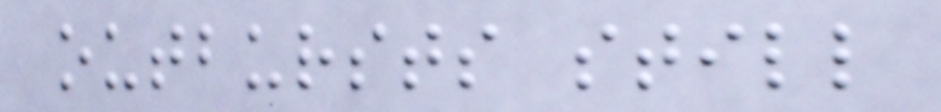outbursts still
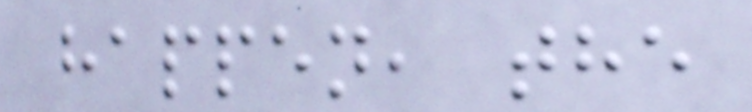happen, the
